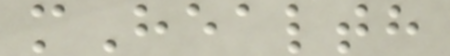mHealth
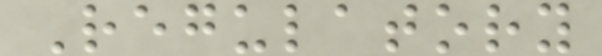Regulatory
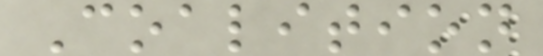Coalition
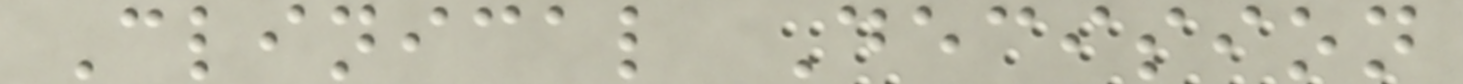Clinical Decision
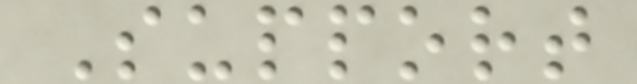Support
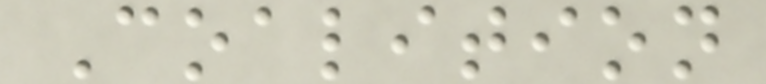Coalition
